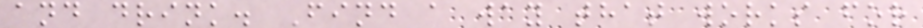and drink. Find a way that works for
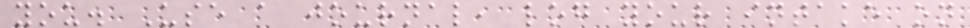you. Use a journal, log your intake on
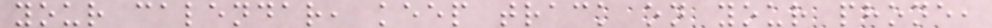your calendar, keep track on your phone,
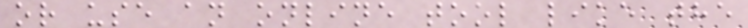or use an online tool like the
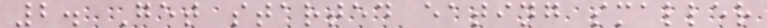2. Get started eating smaller
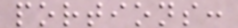portions:
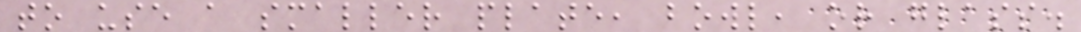to use a smaller plate, bowl, or glass.
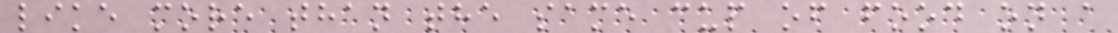like more than the same cup of food on a
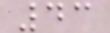43
